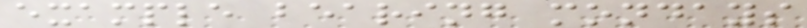example bearing mondays
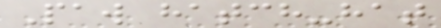Paw hatch-hat
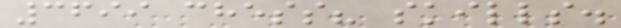3699 chess? skills.
